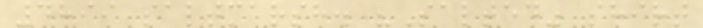4899 saltmarsh. "Salted" shirt
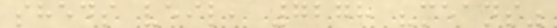sheds veil, 7278 "means"
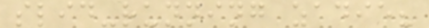slid-running zadie?
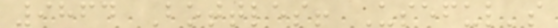9864 Bottles! Useful's
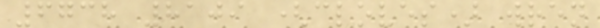6738 8109 (cloves) wren
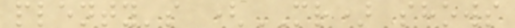plenty's (MR) shows
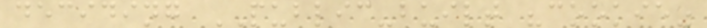deciding PUBLIC-built "cookie"
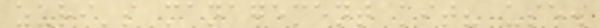zuri's management kit? use.
